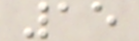15
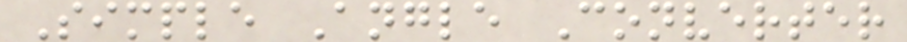Simple Angle Converter
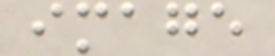image
